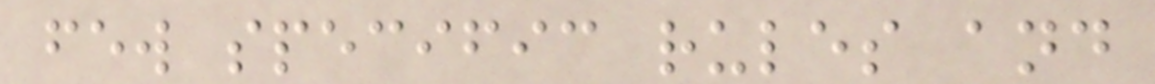few specific rules and
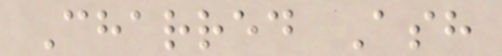Charred Ash
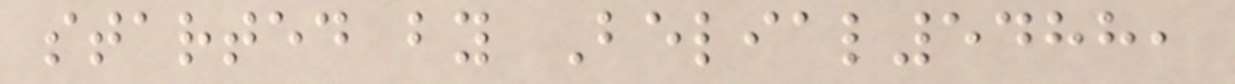started by Belial5488,
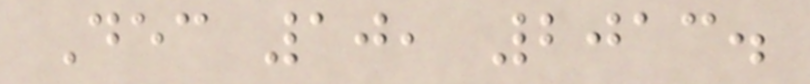Dec 10, 2013.
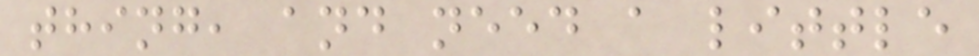thing, and need a little
